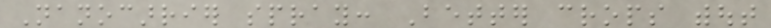Nanocarrier spray: Better crops without
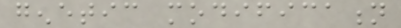genetic modification
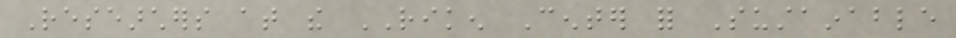Researchers at the RIKEN Center for Sustainable
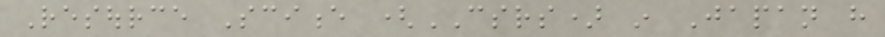Resource Science (CSRS) in Japan have
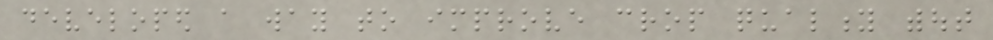developed a way to improve crop quality without
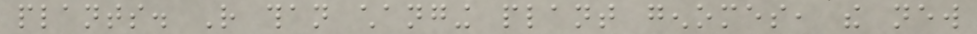plants. Rather than changing plant genomes, the new
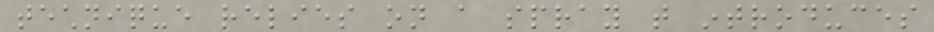technique relies on a spray that introduces
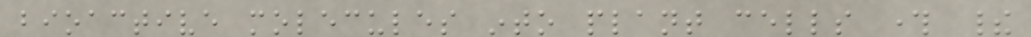bioactive molecules into plant cells through their
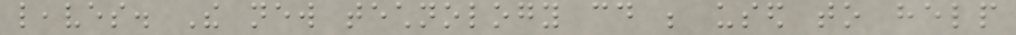leaves. The new technology could be used to help
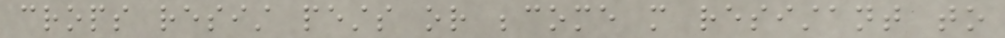crops resist pests or become more resistant to
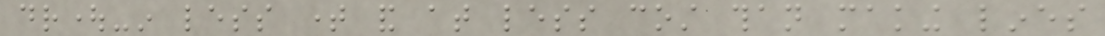drought-in less time and at less cost than making lines
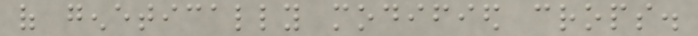of genetically modified crops.
